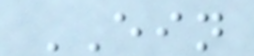EIN
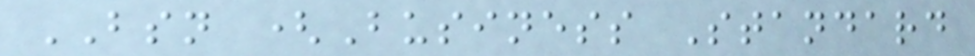BSN (Business Standard
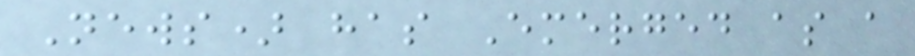News) has Emerged as a
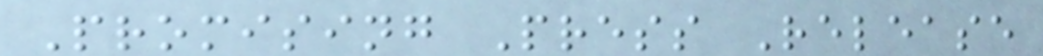Promising Press Release
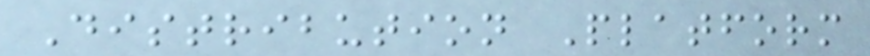Distribution Platform
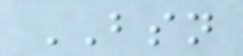BSN
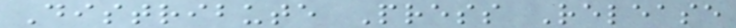Distribute Press Release
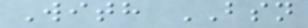With BSN
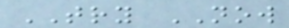TRY NOW
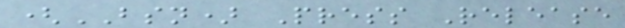(BSN) Press Release
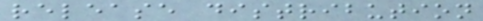release distribution
